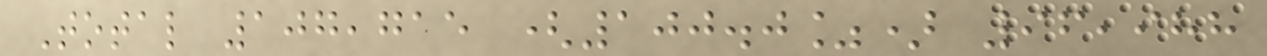Total 107,715 (100.0%) 96,988
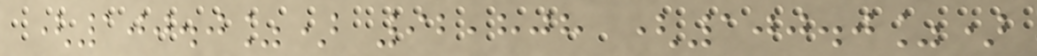(100.0%) 92,808 (100.0%)
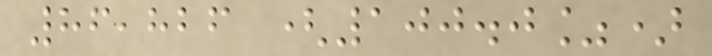86,826 (100.0%)
